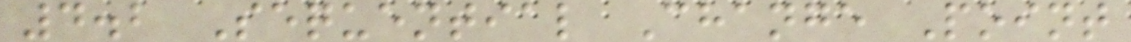4.2 Sequential Change Point
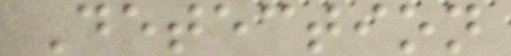Detection
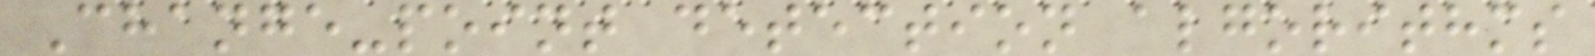Change-point detection algorithms
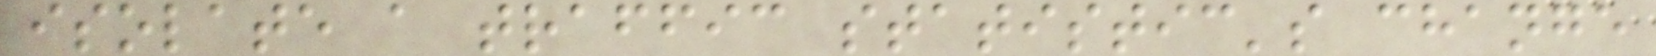isolate a traffic statistic's change
